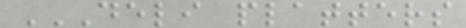DELI PLATTERS
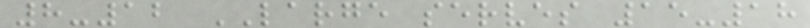8-12 LARGE serves 15-18
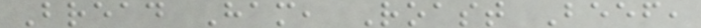Bread Ham, Roast Beef,
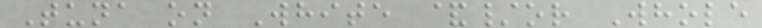Tuna on White &/or Whole
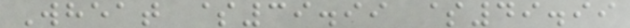Wheat $39.99 $49.99
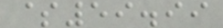$59.99
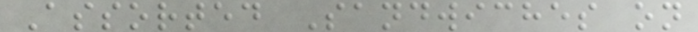Assorted Sandwiches on
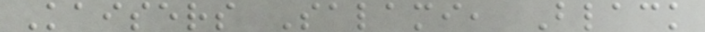Kaisers Salami, Black
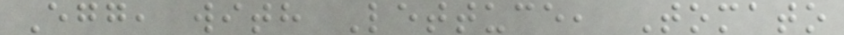Egg, with Lettuce, Tomato
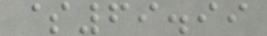$69.99
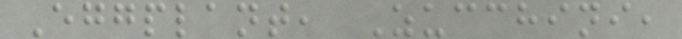Eggplant, Zucchini,
